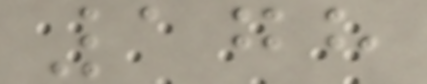178
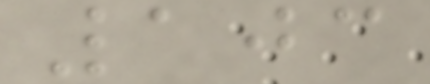103
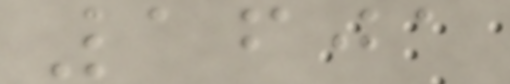1601
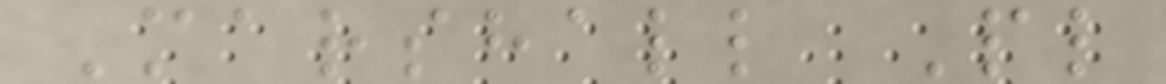Marshall Pl
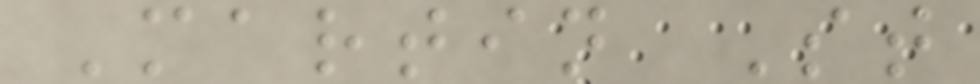Martin St
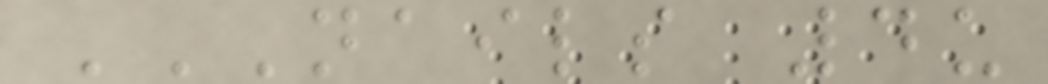NAILS 4U
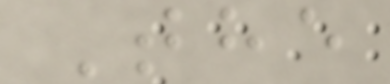The
